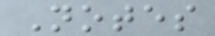Notes
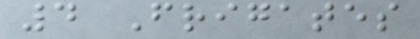4 Frigates
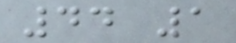44 1
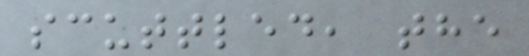scuttled, the
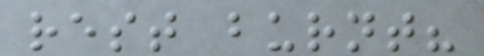rest burnt?
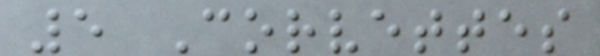5 Corvettes
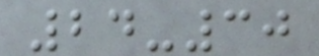24-30
